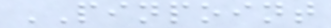PINPOINT
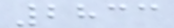2833
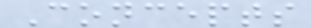Concepts
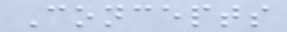Concepts
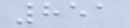851
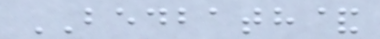BEDBATH&
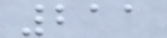211
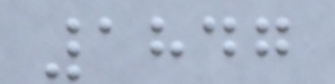1847
